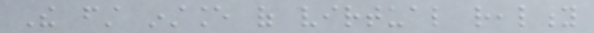The first instance of virtual reality
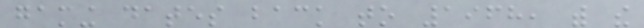gaming dates back to 1968, with the
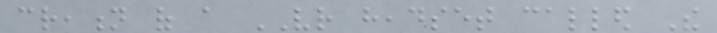creation of a VR headset called The
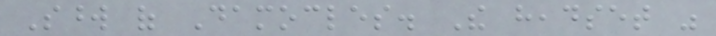Sword of Damocles. The headset was
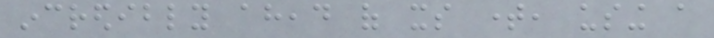incredibly ahead of its time, using a
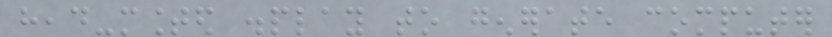head-mounted display to generate computer
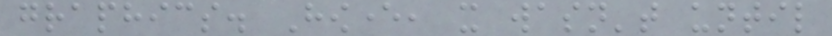graphics. However, it wasn't until
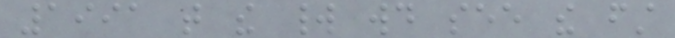1991 that the world would see the first
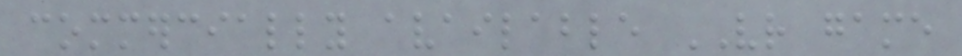commercially available VR game
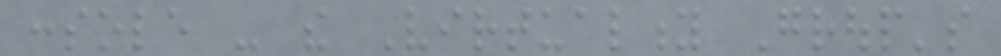console - the Virtuality Group's
